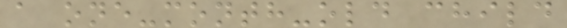a one-month-old child
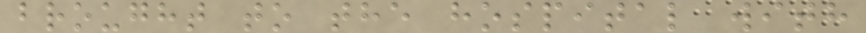brought to the hospital with
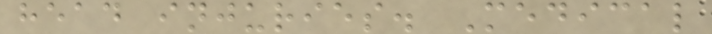head injuries. Medical
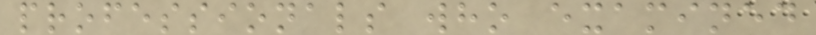professionals who examined
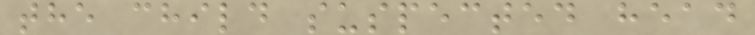the child suspected head
